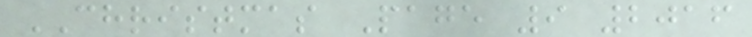CHRISTMAS Page 9 2016
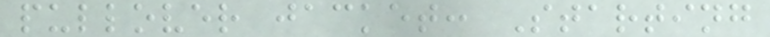pullover jacket: Starting
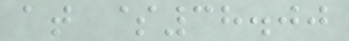at $38.00
